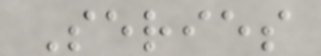Series
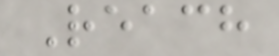Reach
